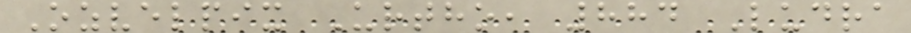Ozvelpix Urtho, 884 Ludra
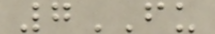7FU
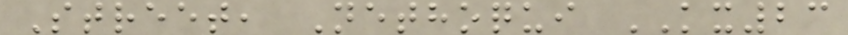Street, Nethoqui KX23
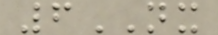6NX
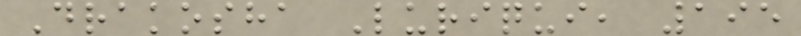Drakosha Luriqui, 195
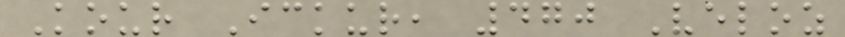Kour Ickur, 470 Veloz
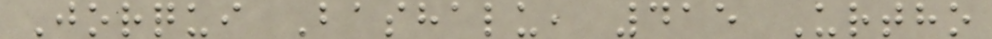Jorqui Bashalu, 415 Urtho
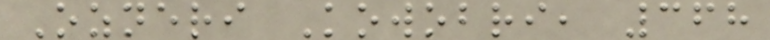Ozneri Kowobri, 368
